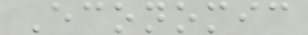Economic
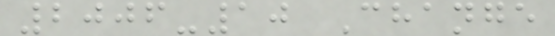2006-10 Change
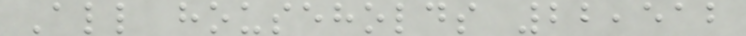All households 22,512
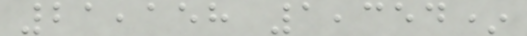21,158 1,354*
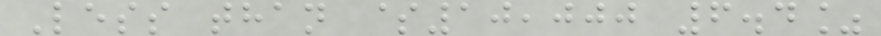Less than $10,000 6.4%
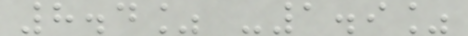8.4% -1.9%
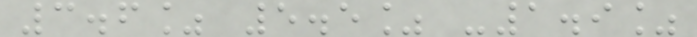3.6% 5.5% -1.9%
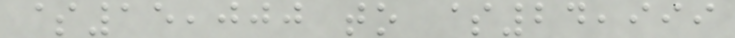$15,000 to $24,999
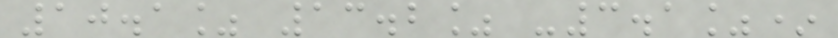10.1% 13.2% -3.1%*
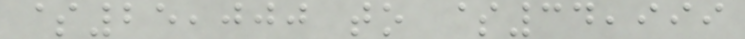$25,000 to $34,999
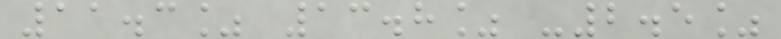11.3% 13.8% -2.5%
